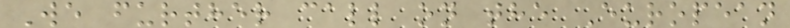We further call on the European
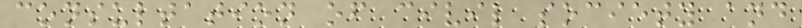consultation of civil society and
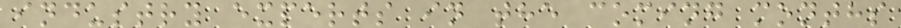industry experts in the coming months
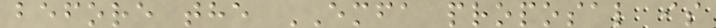before the EMFA proposal is
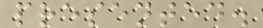presented.
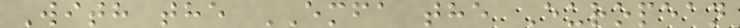With the EMFA the European
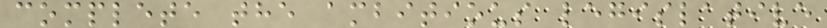complete the ambitious legislative
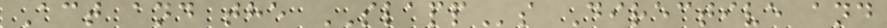Act and the SLAPPs Directive and
